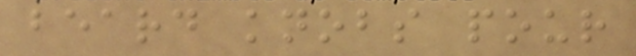beard knobs pour
